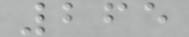265
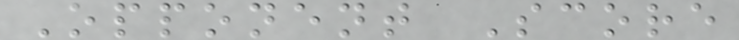Opponent Score
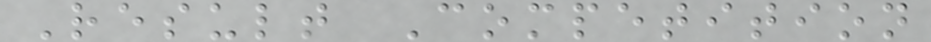Result Competition
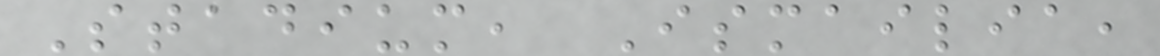Stadium, Ismailia,
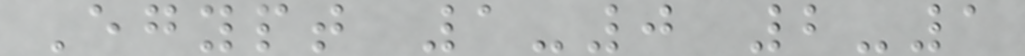Egypt 1-0 2-1
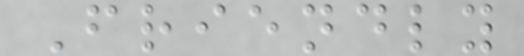Friendly
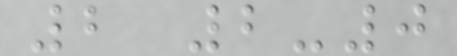2 2-0
